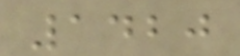1420
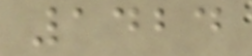1424
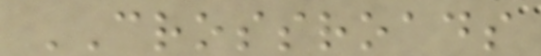CROSSROADS
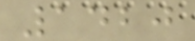1420
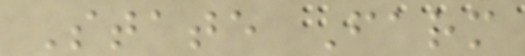State Farm
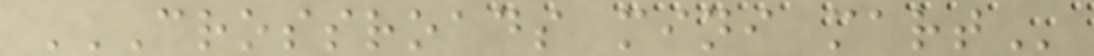CROSSROADS MINI MART
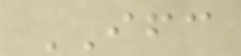IFC
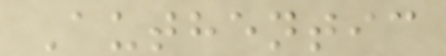Authentic
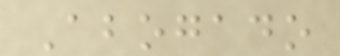Abogado
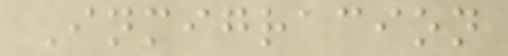Inmigracion
